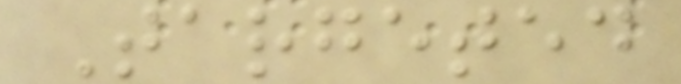Targeted
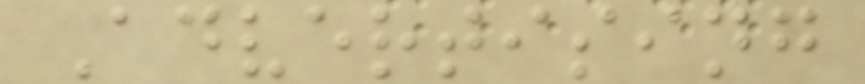Advertising
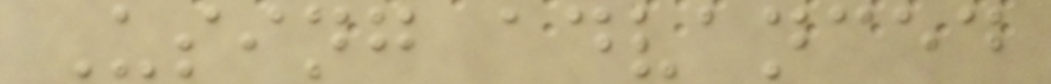Using advanced
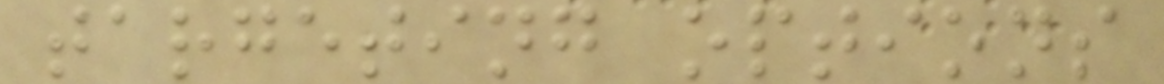targeting options
